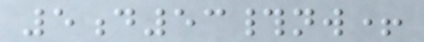5d53#nw+
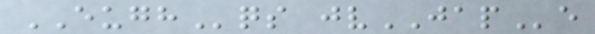EUGHqs jvJAPe
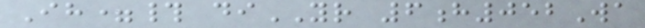Ih=# diYR 6h052Wa
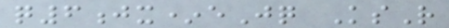q6jx*eJq KsR
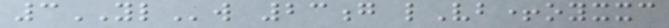3YLw 23g lVb+oyxxc
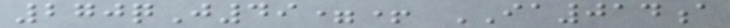270qJ49=+ IA014a
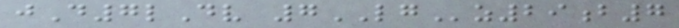jD7lDv 7LGz29b7
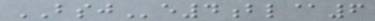BSJe4bl@6
